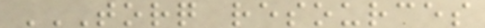TORQ RESOURCES
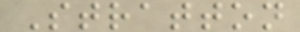Stratton
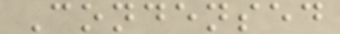Condensed
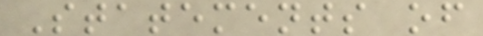Statements of
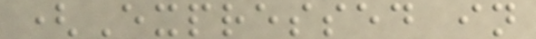(Expressed in
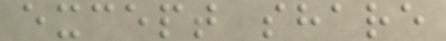except share
